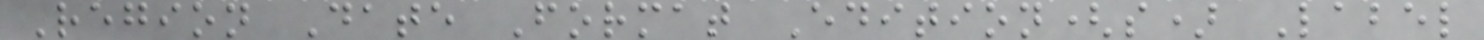Region Date Format Edition(s) Label
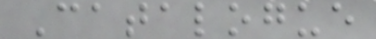Catalogue
